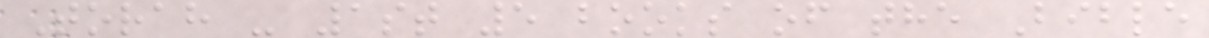Torah - 1st 5 books of the Bible
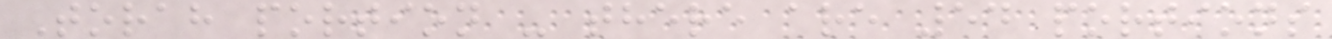Torah portion - there are 54 portions
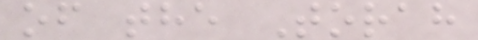of the Torah
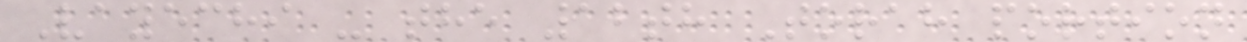Vayechi - the 12th Torah portion
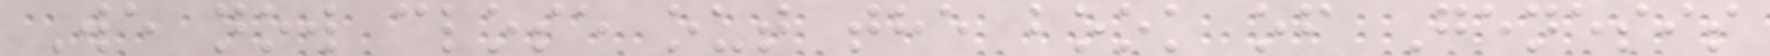We now close out the book of Genesis
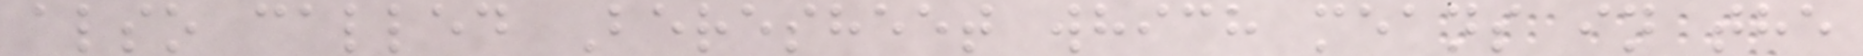also called Beresheet which means in the
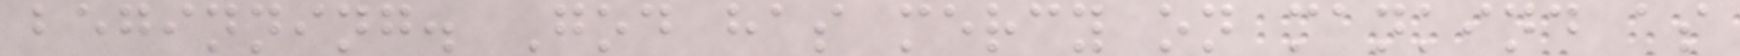beginning. God has mercy on mankind as
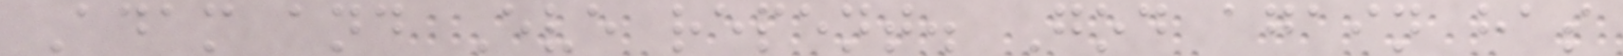Adam and Eve repent. God again has
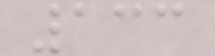133
